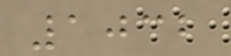1032
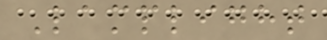Lamplight
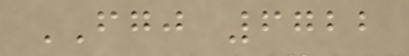FGJ 6722
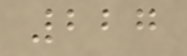227
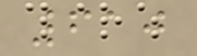610
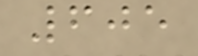605
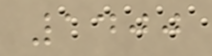1400
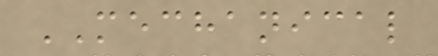MECHANICAL
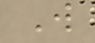W
